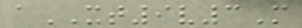aXT9v3M
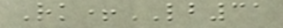Rk+LB31
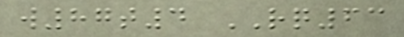w87t4 RQ63
